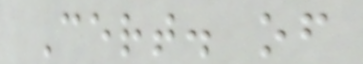Cert. of
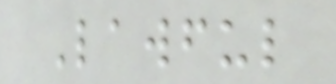Lawful
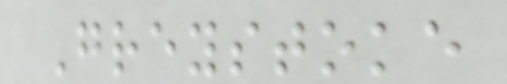Greystoke
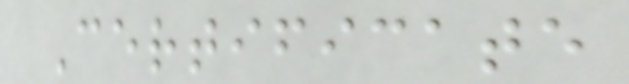Certificate
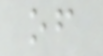of
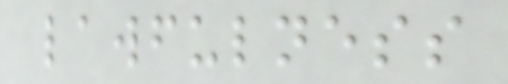lawfulness
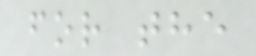for the
